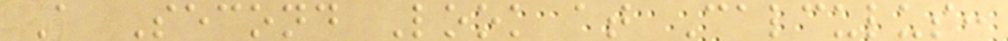A Second Look at Calculus:
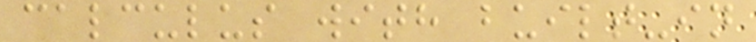calculus with built-in
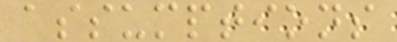assumptions
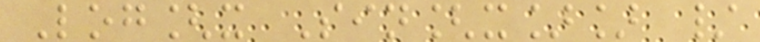Log[x Sin[x]] /
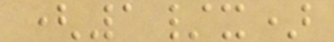(1/x)
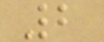2
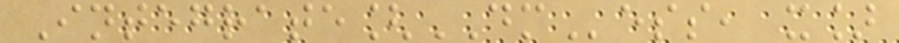Integrate[DMess, x]
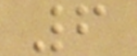6
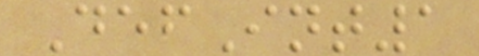DefInt1
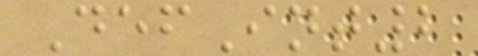DefInt2
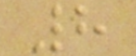8
